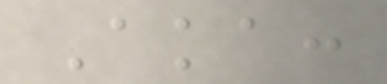Aka:
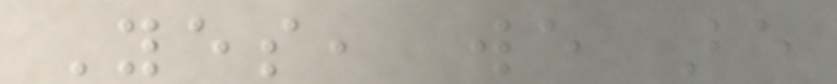Yes, we are
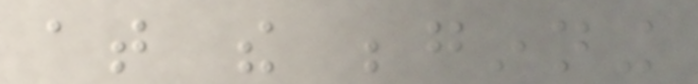at the beginning
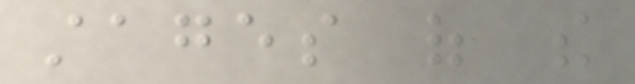stages of the
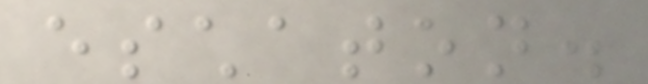eschaton.
